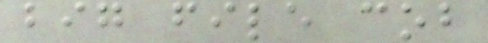big file cob
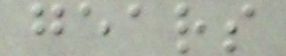gears
